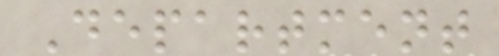Department
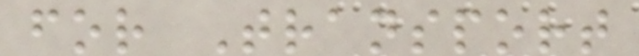for Transport
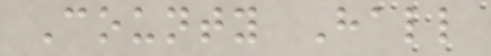County Hall
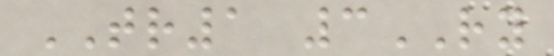TR1 3RY
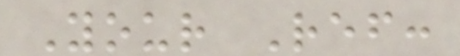Your Ref:
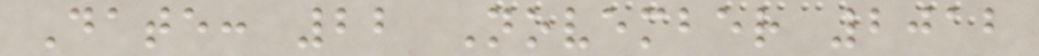Date: 22 November 2012
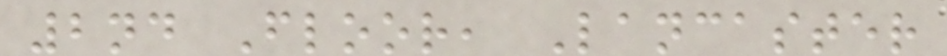2nd Floor, Lancaster
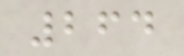264
